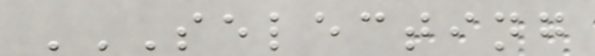SELECTING
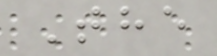The
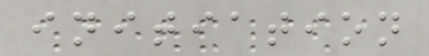initiation
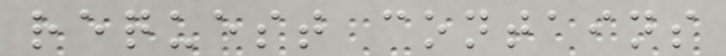request contains
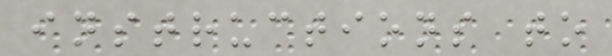instructions to
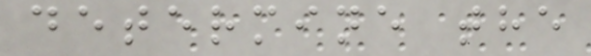determine the
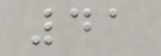41
